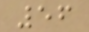56
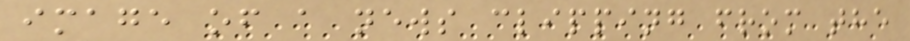image of a news clipping from the
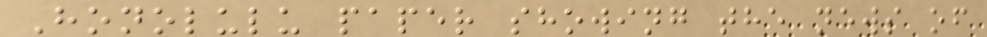Honolulu paper showing the news of
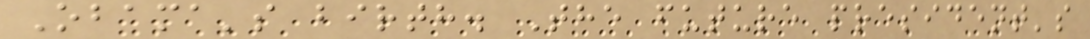Obama's birth. The future president's
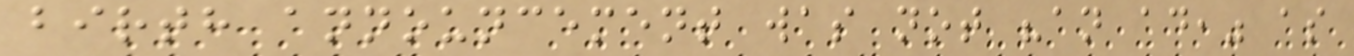birth announcement was not "an ad," as
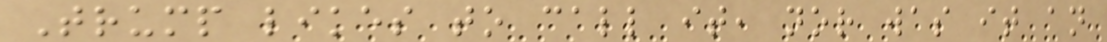Trump likes to call it, nor was it an
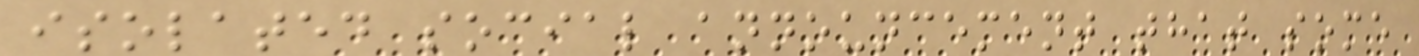isolated social announcement that some
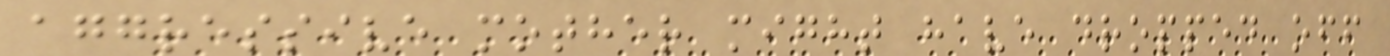aggressive mother might have dropped off
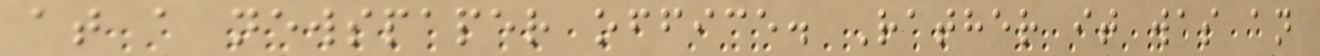at a newspaper office. Rather it was an
